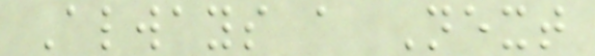Always a Next
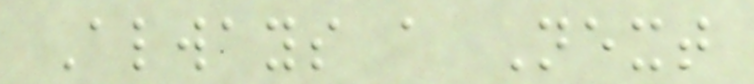Always a Next
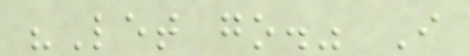"Let go." I
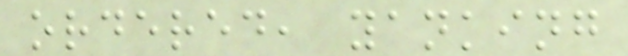ordered, yanking
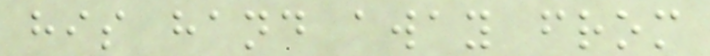his hand away from
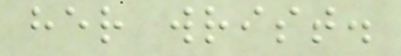her wrist.
